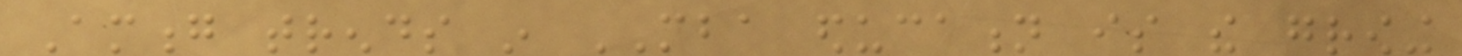Among trends in MBA education is the growing
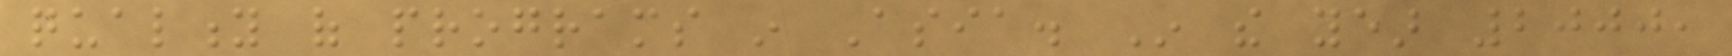quality of programs in Asia. In the year 2000,
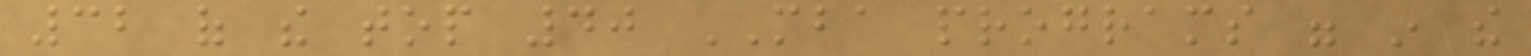32 of the top 40 MBA programs were in the
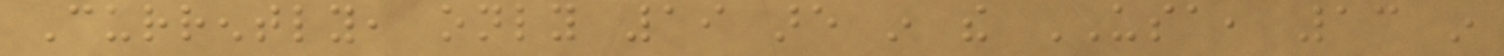Currently, only 19 are in the USA, 13 in
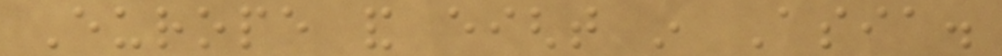Europe and eight in Asia.
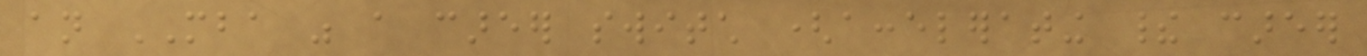an MBA was a career switch (accelerating their career
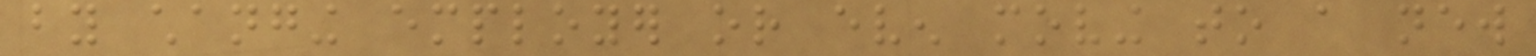by changing employer or even moving to a new
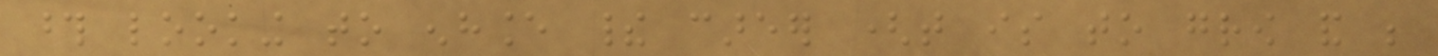those looking to enhance their career (that is to grow and be
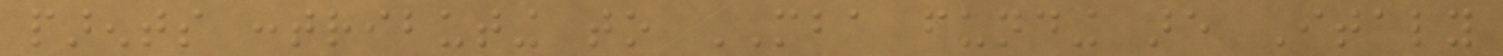parents contributing to MBA funding are Italy
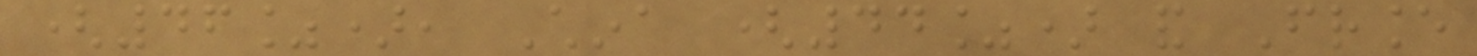(46%), China (44%) and France
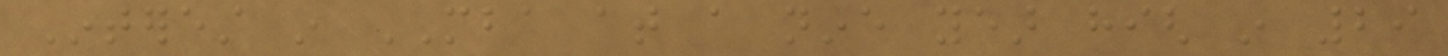Interest in MBA at a nine year high in 29
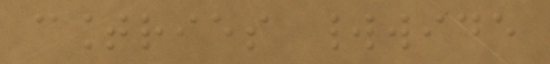countries worldwide
